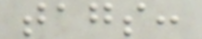tags:
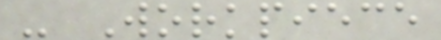- Workpiece
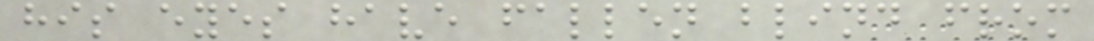his eyes have fallen blind from
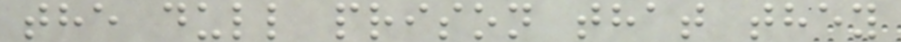the dull prison that they
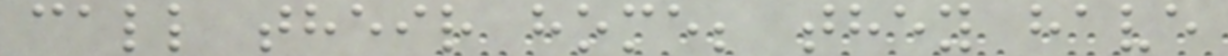call their home; they have
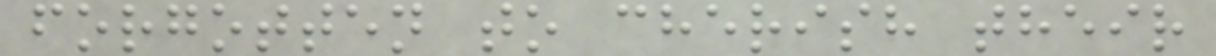forgotten to cherish their
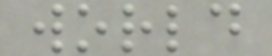world
